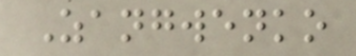Zangwenko
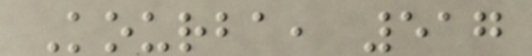Kourba, 517
